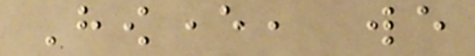However, we
